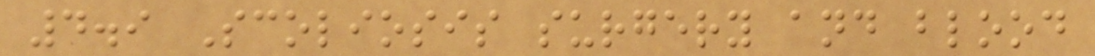4.9 Scoliosis surgery and blood
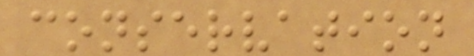conservation
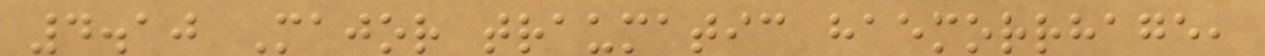4.10 Major traumatic haemorrhage,
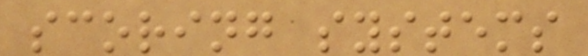scoring systems
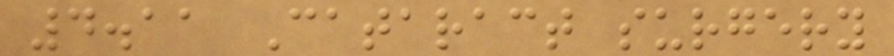4.11 Cataract surgery
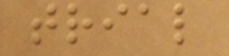trial
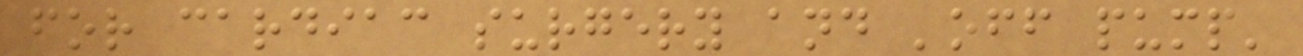for cardiac surgery and 'off pump'
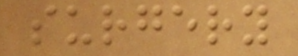surgery
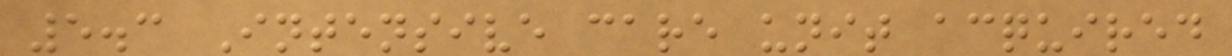5.3 Intensive care unit acquired
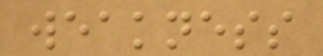weakness
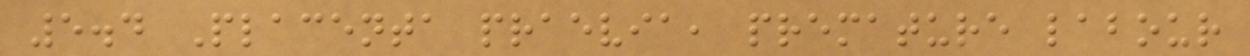5.4 Placenta praevia, premature labour
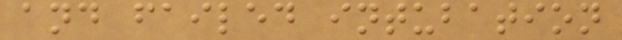and failed intubation
